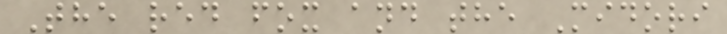The red fox and the Midori
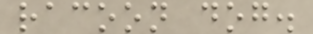racoon dog.
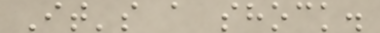It's a shock.
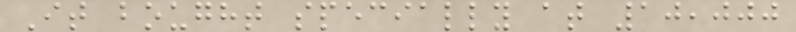It bought specially at 10,000
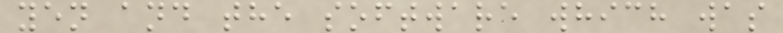yen and the software which was
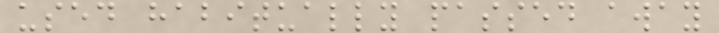used habitually passed away
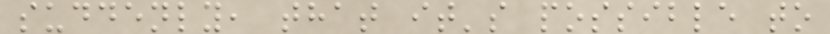suddenly, that it's possible to
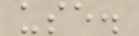use.
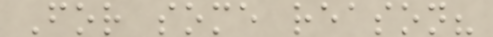For some reason?
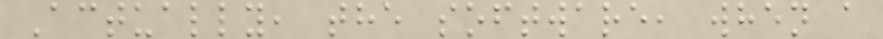Actually, the software, when a
